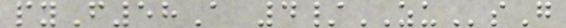pyF58A 4/ZUsG
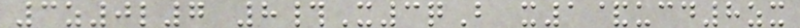3z0l7 8#X3qB x1&ucd8zx
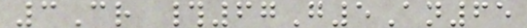3Cr #67G5An65
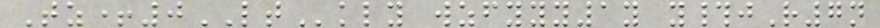Tz+0LTkly wzfyyy1y y#jR7n
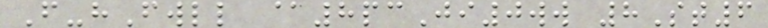F-hFwll @8pcJi0ww 8St6
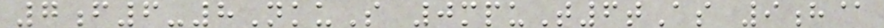7f6-8NkuS 0mpuT6tAs 9h@
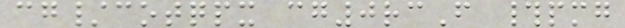cg/cotqpx cg0rcF #pmg
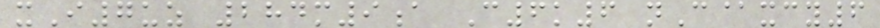xI7uz 284m9a C6k6 nC@xcy6
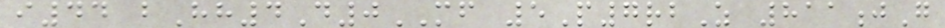i44 bHh4D0MF 5P7rbZ 811jG
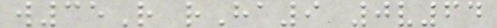w35R rHa9 0v64
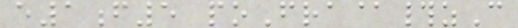e1f5 poFra@#zC
